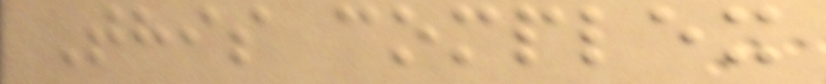This complex
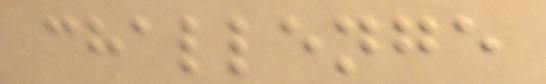challenge
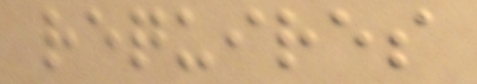requires
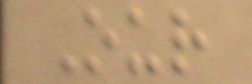Our
